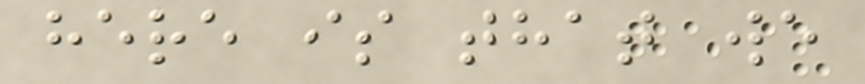here is that we
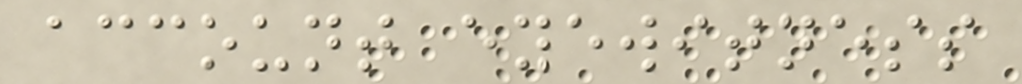account eyewitness
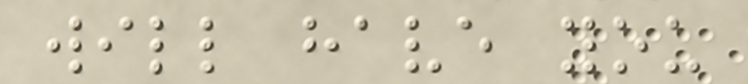will have you
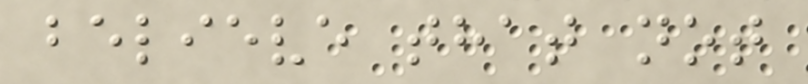believe that not
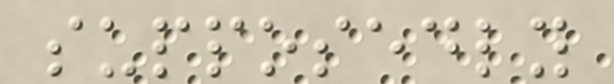supposedly
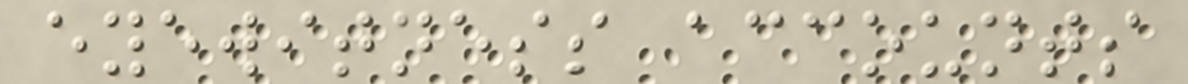eyewitness accounts
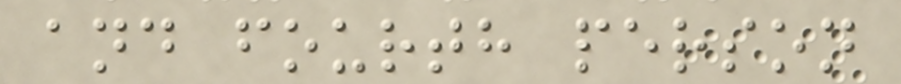and fourth person
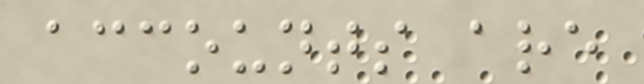accounts are
